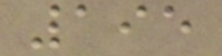195
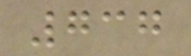737
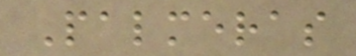Palmeras
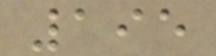195
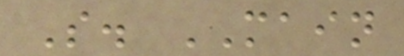S. MAIN
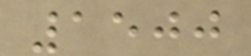1500
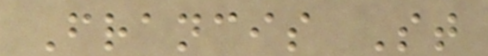Francis St
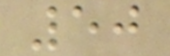50
